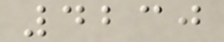4230
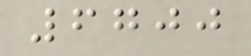6700
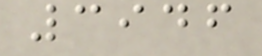3946
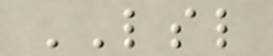LSL
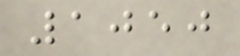1050
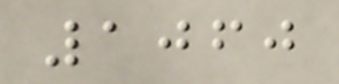1060
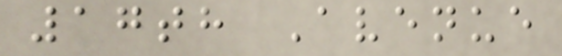17th Avenue
